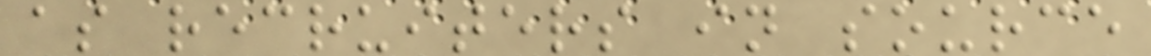as recruiters in source
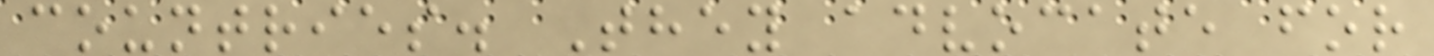countries. They advocate for
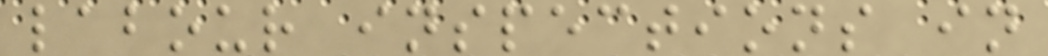labour inspections in
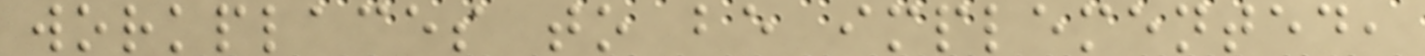workplaces to be implemented,
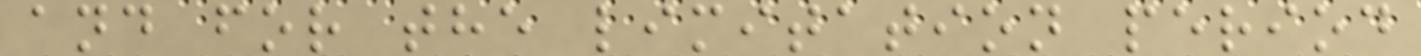and for the limitation period
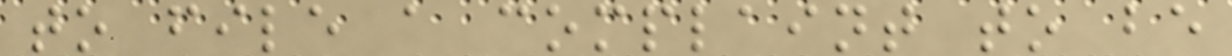to file a complaint to be
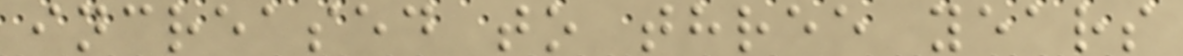increased to three years
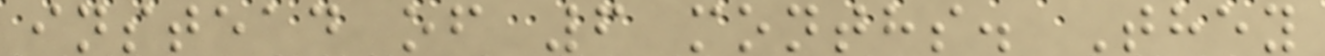instead of 6 months. They
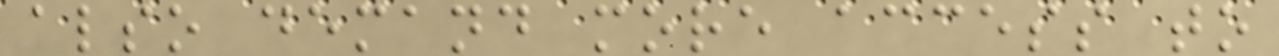also demand more access to
